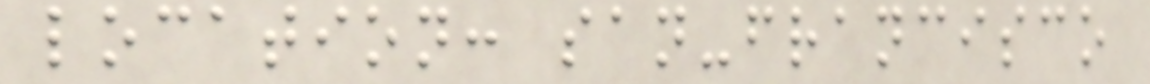location: san-francisco
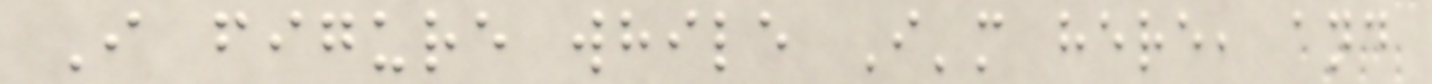I figure while I'm here, and
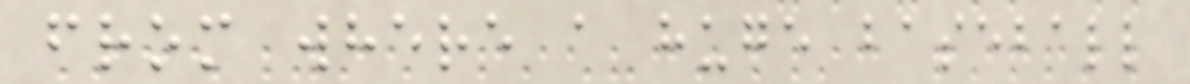from where a huge baseball
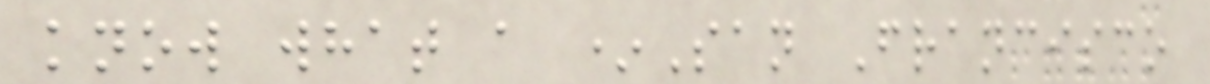know what a *San Francisco
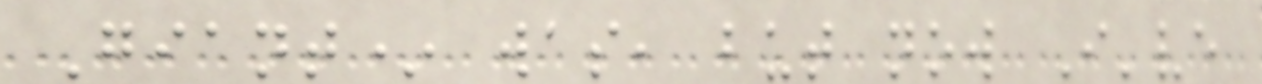Giant* was, but now I've
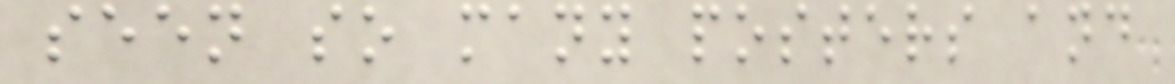seen so many posters and
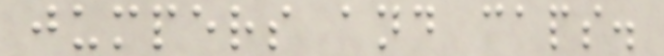jumpers and caps.
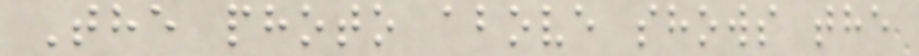The photo above shows the
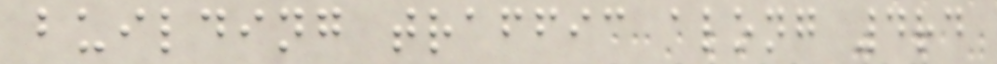building traffic along 4rd
